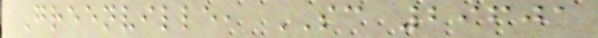Greenville, SC 29601
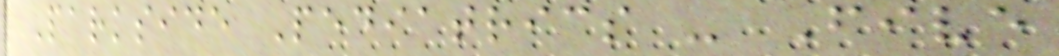Parkside Pediatrics - Five
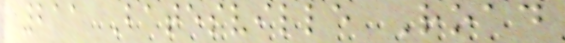211 Batesville Road
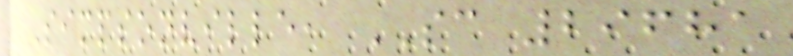Simpsonville, SC 29681
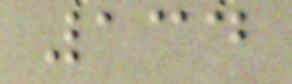134
